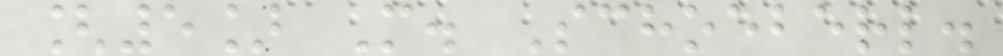[5] M. Schoeberl.
